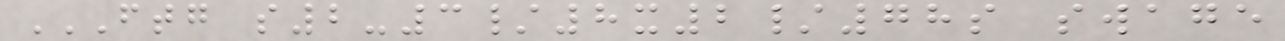FTG S2-3/8X2/78S SWAGE
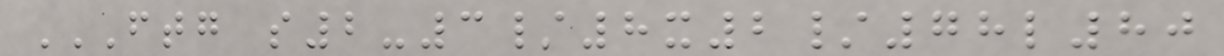FTG S2-3/8X2/78L80
